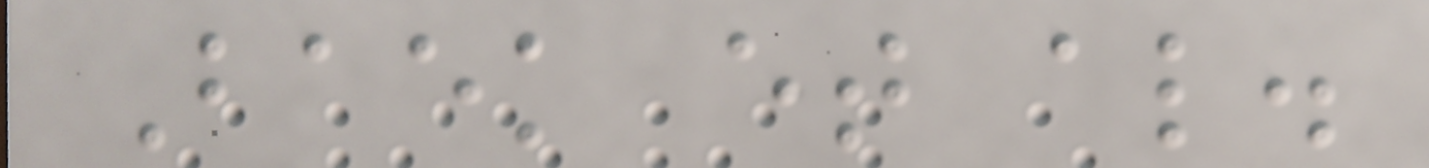Baek et al.
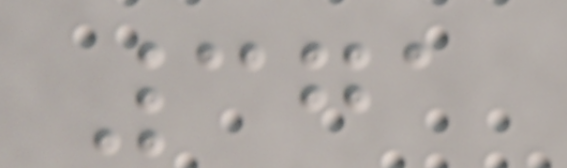371
